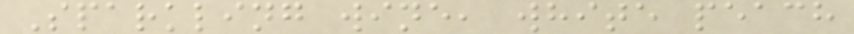Sparkling wine, white peach
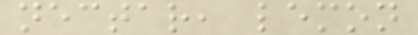nectar, lemon
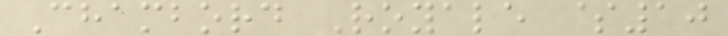Chambord Royale $10
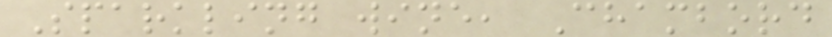Sparkling wine, Chambord
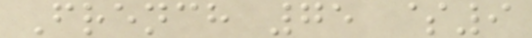French 75 $9
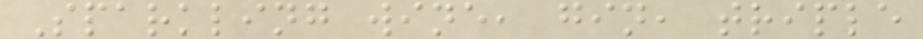Sparkling wine, gin, triple
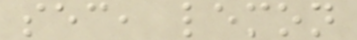sec, lemon
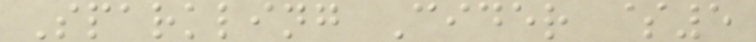Sparkling Cider $5
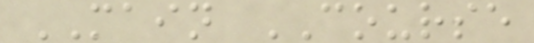MAIN COURSE
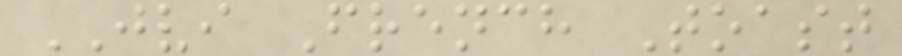JVI French Toast
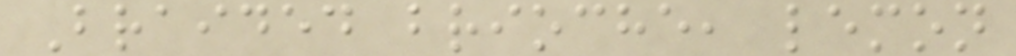Braided brioche, lemon
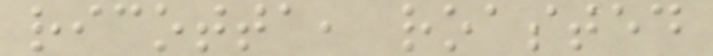ricotta, roasted
